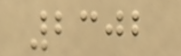2302
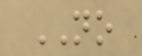NO
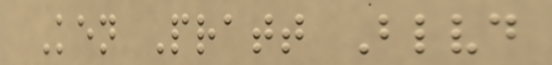Ken Pratt Blvd
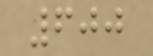600
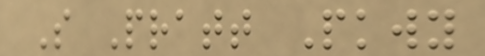S Pratt Pkwy
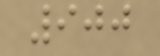900
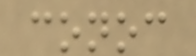conoc
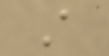A
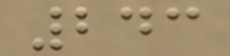243
